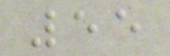55
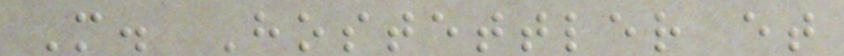M. Hostettler et
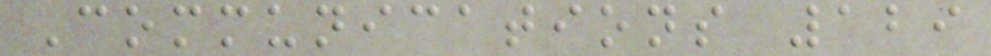Communications 129
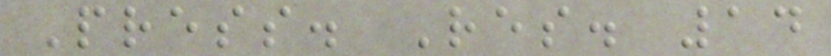Press. Res. 14
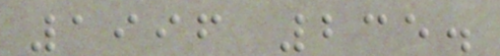1996 235.
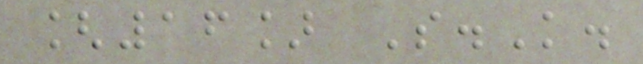[16] S.K.
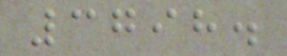3798.
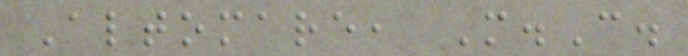Altomare, M.C.
